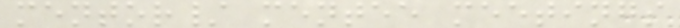mentor/ mentee meetings
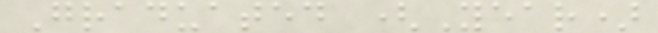Graduated (Year)
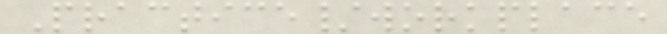Practice/workplace
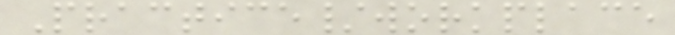Practice/workplace
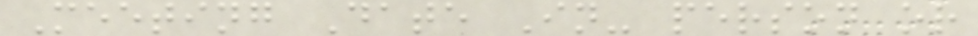Meeting Date In- person or
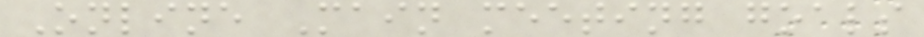Online Main meeting goals
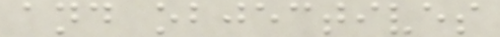and objectives
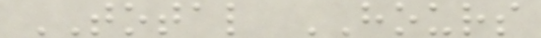TOTAL HOURS
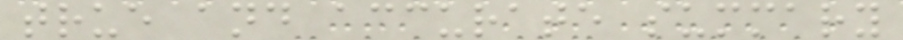true and accurate summary
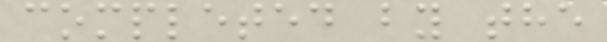completed by the
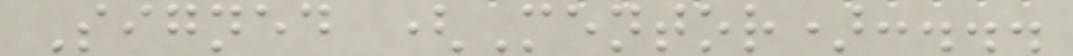Signed (Mentor):...
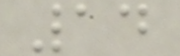14
